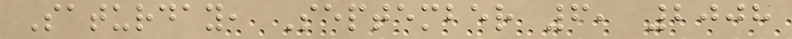Saturday, September 6, 2008
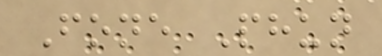Fone Phun
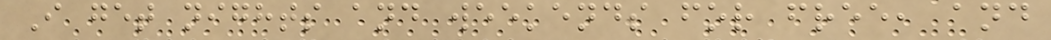I get nights and weekends for free, and
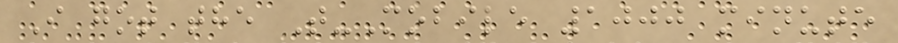I got the T-Mobile 1000 minute
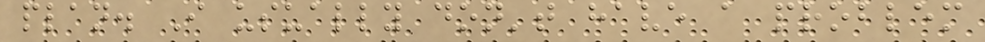plan. I usually don't have a problem
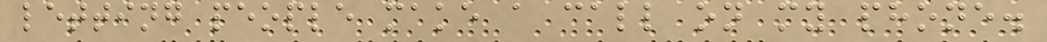letting people make a call on my phone.
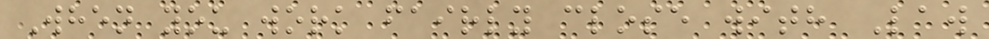When you work fairly close with Law
